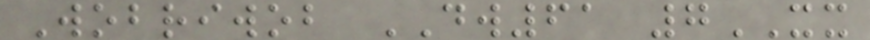Wobriwob DW61 7XX
